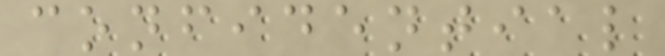confidential
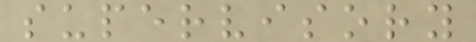supervisory
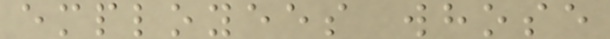employees whose
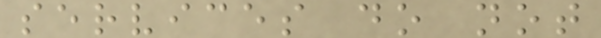services do not
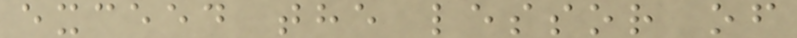exceed the lessor of
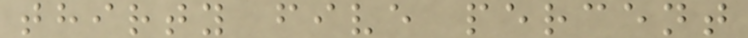thirty five percent
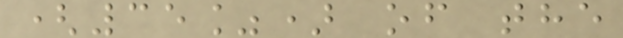(35%) of the
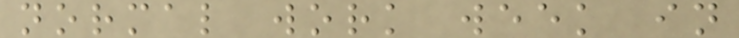normal work week in
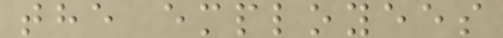the employees
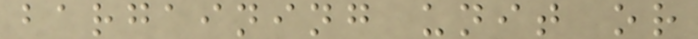bargaining unit or
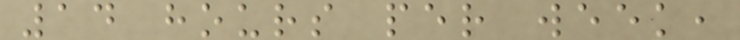14 hours per week,
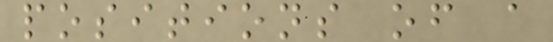positions of a
